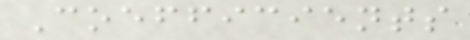Coefficients
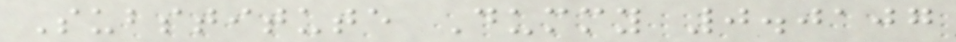Substitute Dummy 0.0107
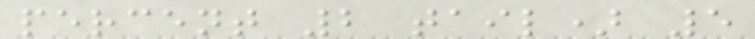percent 2 tail) 5
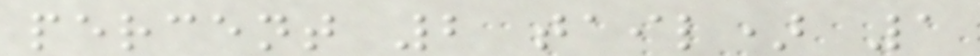percent 2 tail) 1
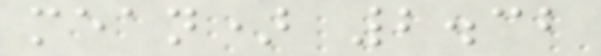mean) 2.32
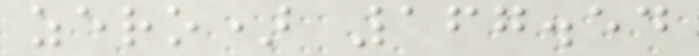zero) 167.54
